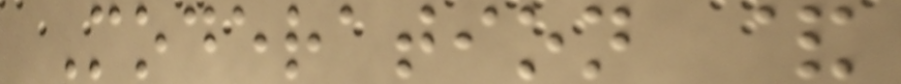Moderation &
